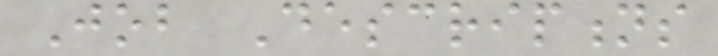Job Descriptions
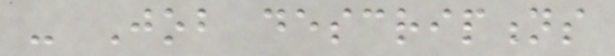- Job descriptions
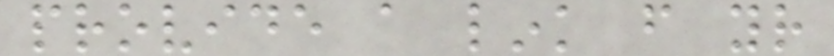provide a link from your
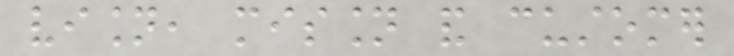vision, mission and customer
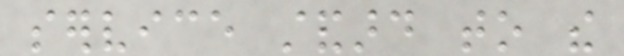service standard to the
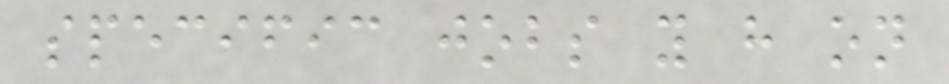specific jobs you have on
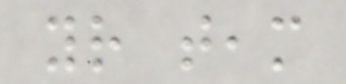your team
